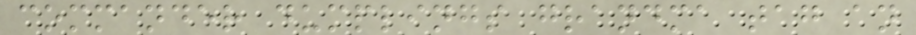commander dumplings grandma tag an
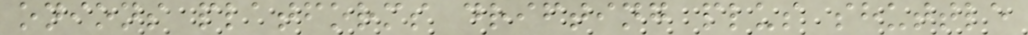onions platforms drifting plus shuttle
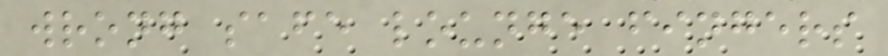wrong safe lounge fingers
